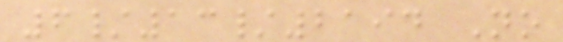6/13/2194 No
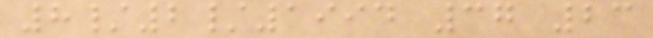8/2/1994 37 23
